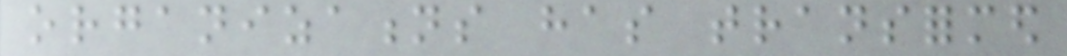organizations has transformed
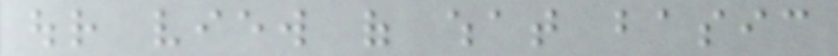our view of what basic
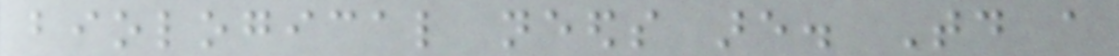biological needs are. Today a
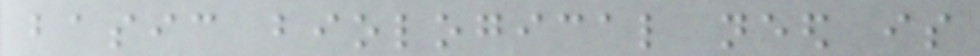basic biological need is
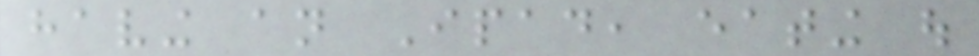having an Ipad, eating out
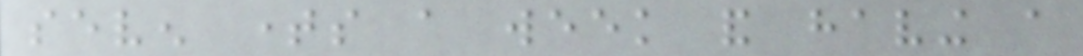seven times a week and having a
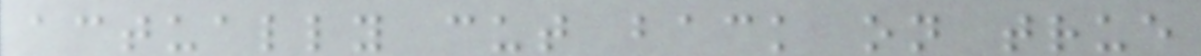actually cut back on true
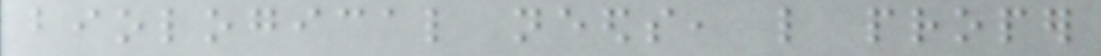biological needs, like proper
